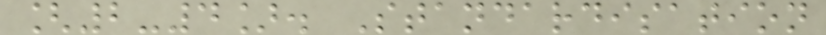[2-4]. Standardisation
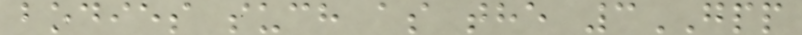bodies such as the 3GPP
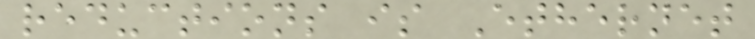reductions is Ethernet
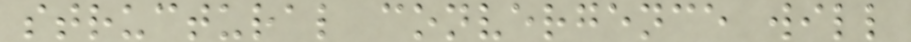structural convergence will
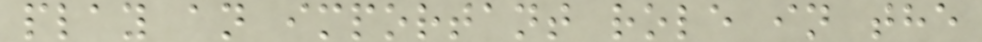play an important role in the
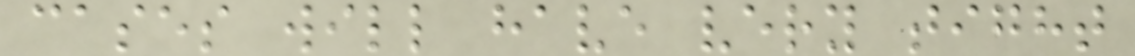cases will have very tight
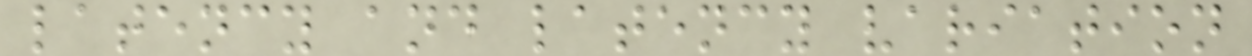latency and latency variation
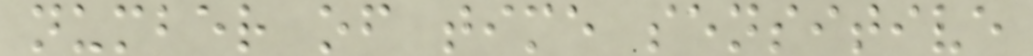number of time sensitive
